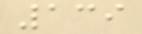139
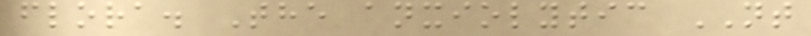flora. The anxiolytic NT
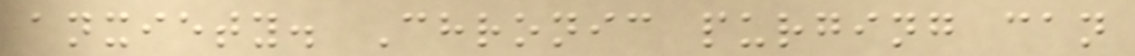anxiety. Chronic purging can
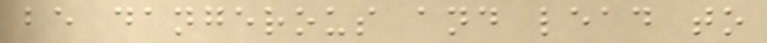be dangerous and lead to
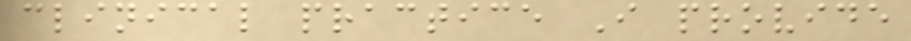clinical practice I provide
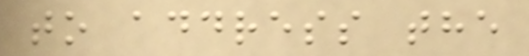to address the
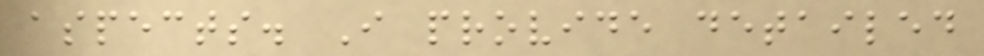aspects. I provide detailed
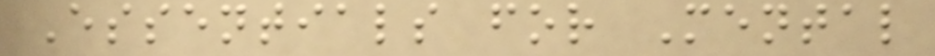Essentials for Mental
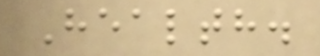Health.
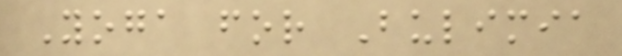Yoga for Bulimia
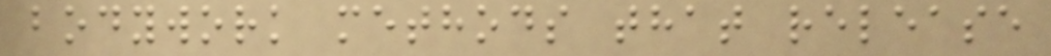bodywork methods that release
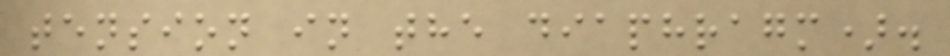tension in the diaphragm).
